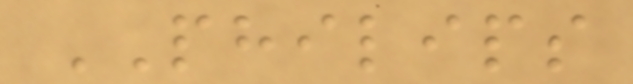PHILIPS
